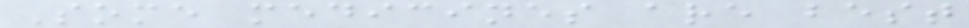Some medicines are best
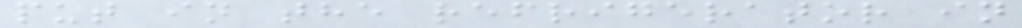put in the refrigerator in
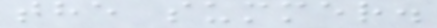the summer.
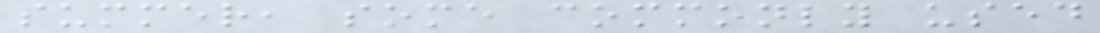summer, some commonly used
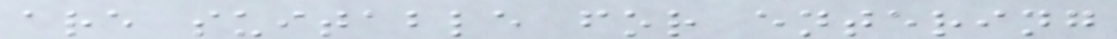are suitable for entering
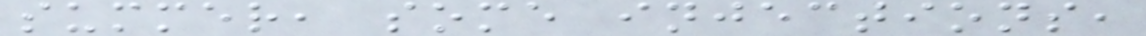summer, some injections,
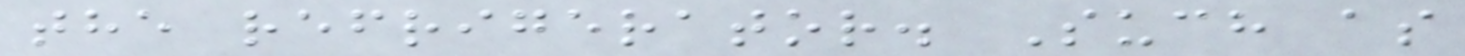the refrigerator. Such as
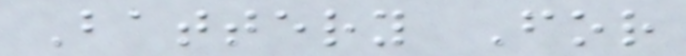Battery For
